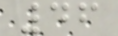46
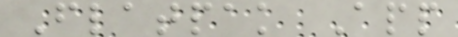Flatpak App
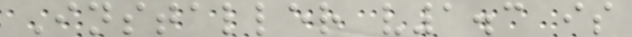Installer v1.3 is
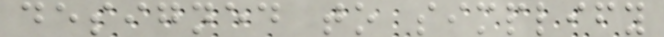designed to simplify
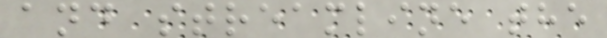and streamline the
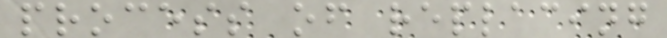process of replacing
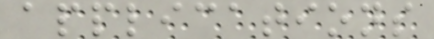applications
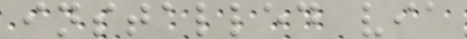installed via
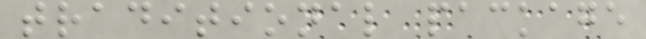traditional package
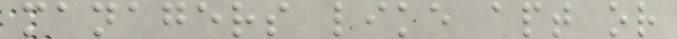managers like apt or
